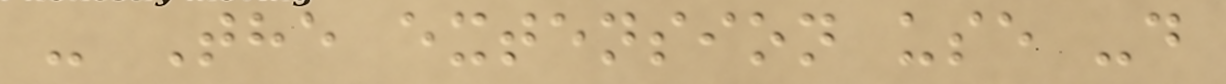- The extension use -d
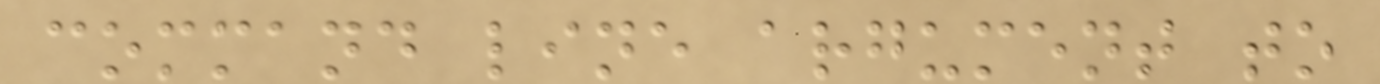command line argument to
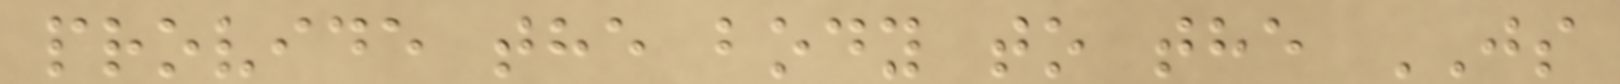provide the body to the JS
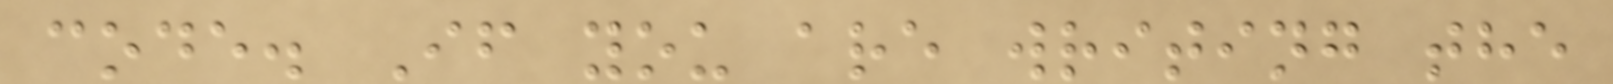code. If you are writing the
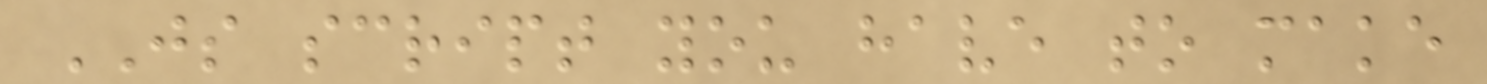JS script you have to make
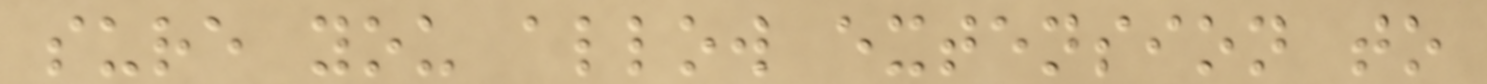sure you allow extension to
